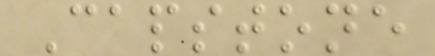Capstone
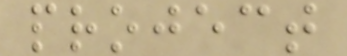project
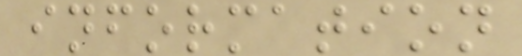information
